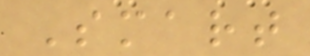Smart
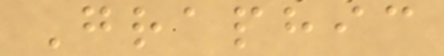Graphic
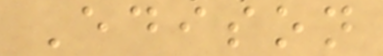Edison
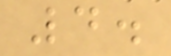4.
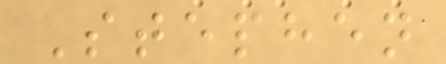Stephen
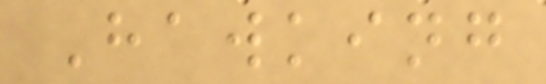Hawking
